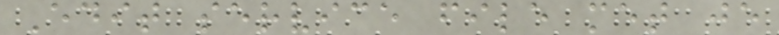Edit service file met je
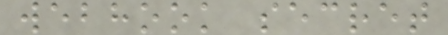webhook secret
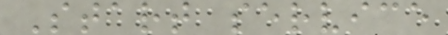Start service
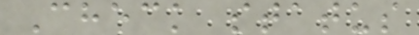Check status
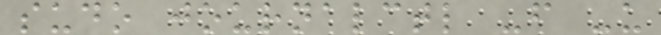sudo journalctl -f -u
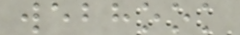webhook
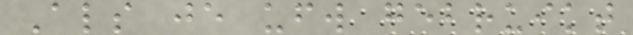Als je ufw gebruikt
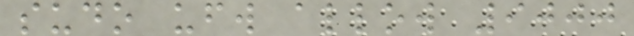sudo ufw allow 9000
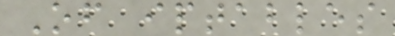Of iptables
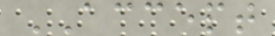ACCEPT
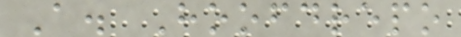A. Hoofdrepo
